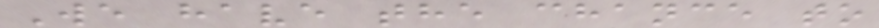We have the chance to
